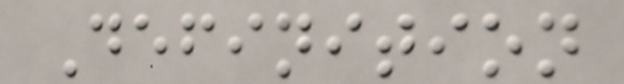Definition
